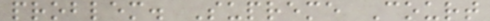problem. Supreme Court
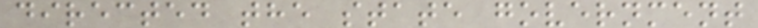directed the state government
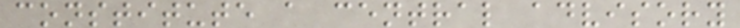constitute a central advisory
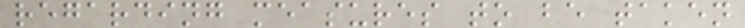regarding measures to be taken
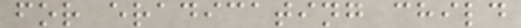for eradicating child
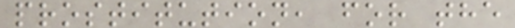prostitution, for the
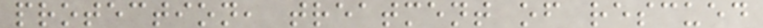protection, treatment of rescued
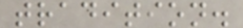tradition.
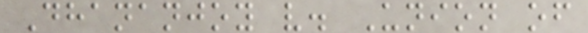Dhananjoy v. Union of
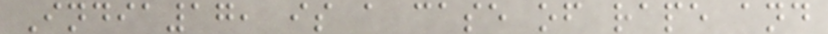India17, is a case of rape and
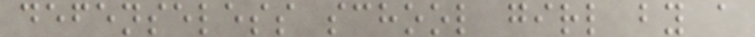defenseless school girl by a
